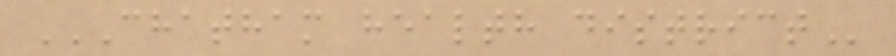CHATHAM HEALTH DISTRICT
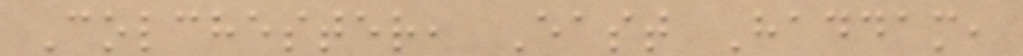Colchester, East Haddam,
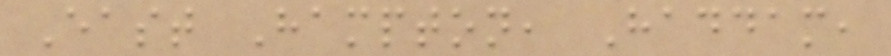East Hampton, Haddam,
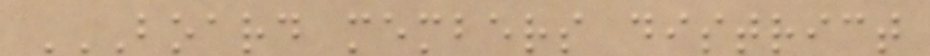BOARD MEMBERS DISTRICT
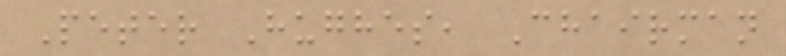Peter Hughes, Chairman
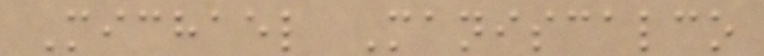Michael Maniscalco
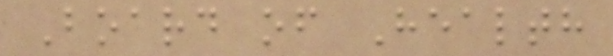Board of Health
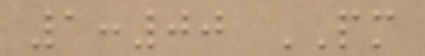1:00 PM
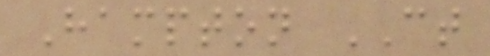Hampton CT
